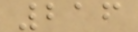216
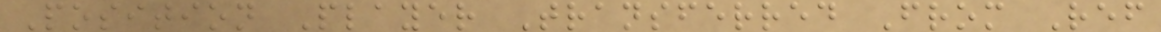Position Player Transferred From Ref
